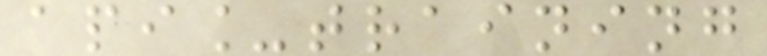api_training
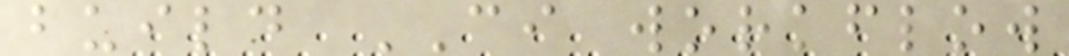build CI workflow
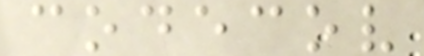codecov
